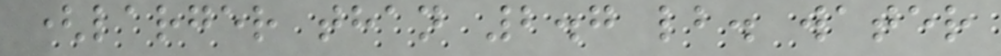(larger than 2.7 lb. water
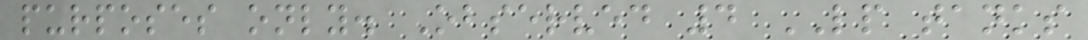purposes only. Observed 4 LP tanks
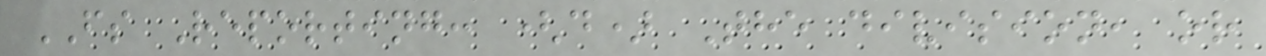FS Reporting: (d) The division, or
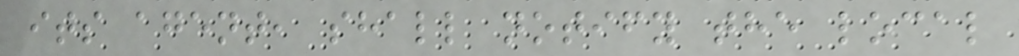its agent, shall notify the local
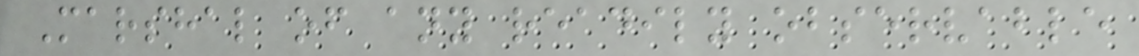Marshal of any readily observable
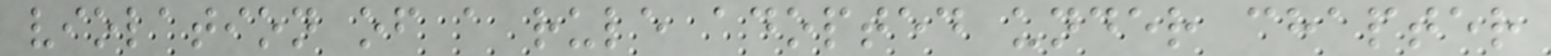violation of a rule adopted under chapter
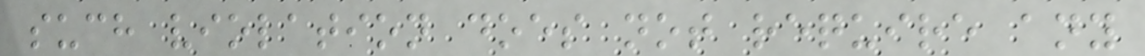such violation does not require any
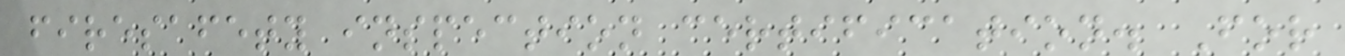firesafety inspection certification. For
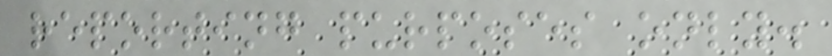reporting purposes only.
